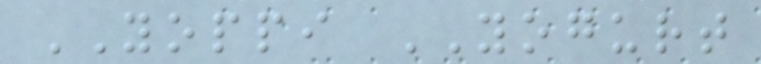YOPPI YOGURT
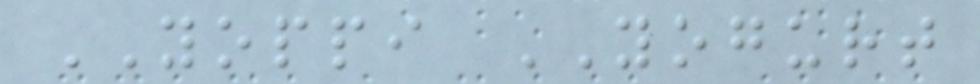YOPPI YOGURT
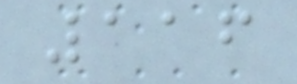116
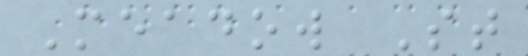Meadow St
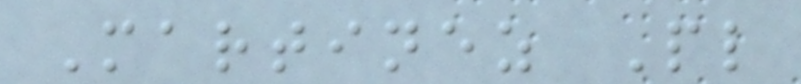Martinez Pl
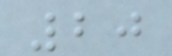20
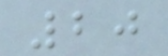20
